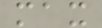max
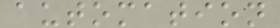automation
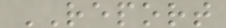REPORT
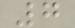7
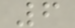6
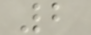2
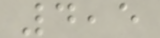4,5
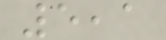5,1
